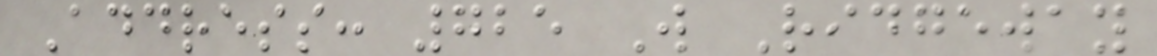Address: 725 W Ridgeway
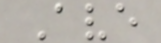Ave
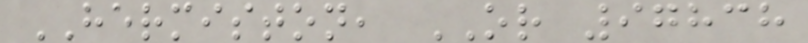HERMISTON, OR 97838
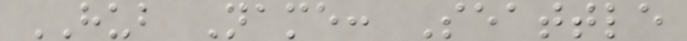HUB Name: Seattle
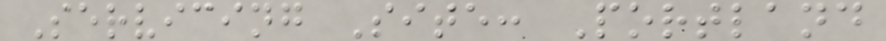Servicing Site: Portland
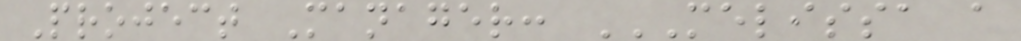Project Manager: MELISSA A
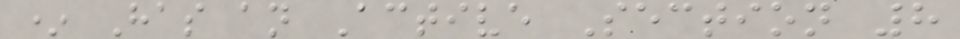* Has an Active Section 8
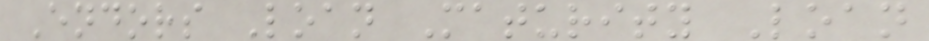Endors Loan Maturity Loan
